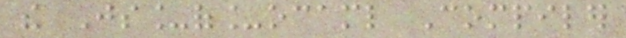the Js_of_ocaml Compiler
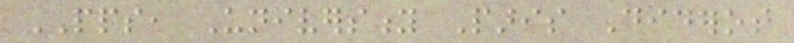PPS, University Paris Diderot
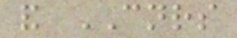and CNRS
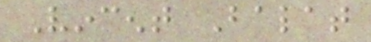Vincent Balat
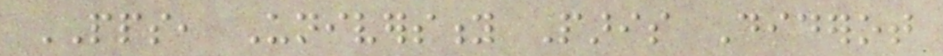PPS, University Paris Diderot
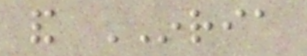and INRIA
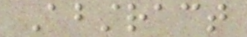Abstract
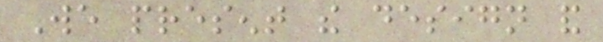We present the design and
